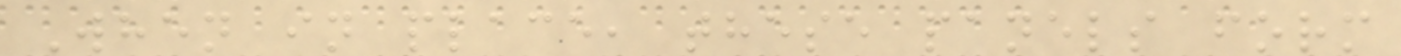When in place, these panels form
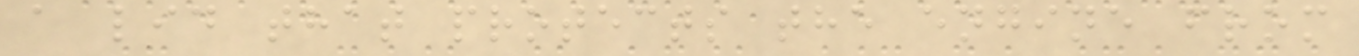a lid that protects the engine from
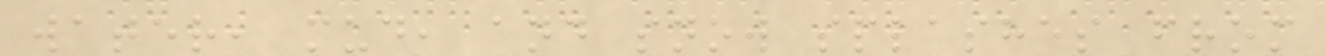water, mud, and snow splashes from
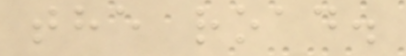the road.
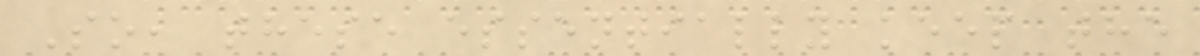So, these essentially keep the
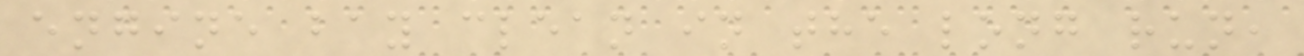engine bay clean in the long run,
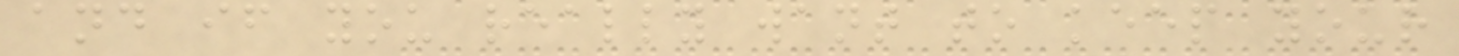and if you really want to keep your
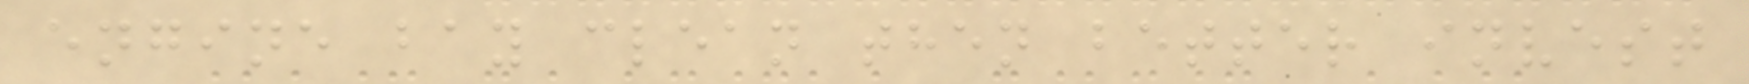engine bay clean then better invest
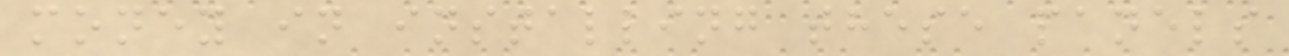money in installing these panels
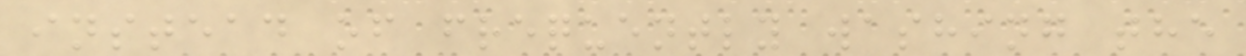instead of frequently washing the
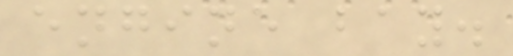engine bay.
